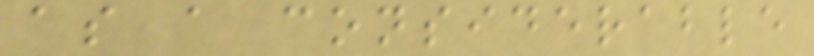as a considerable
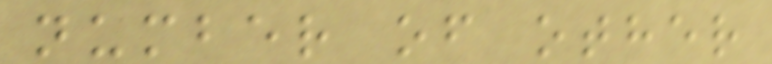number of other
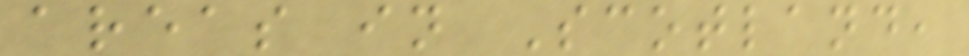areas in Scotland,
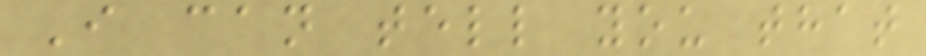I can tell you that
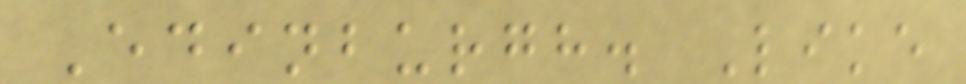Edinburgh. Like
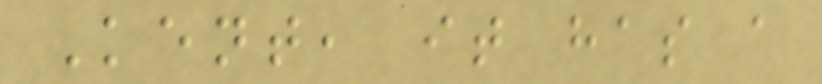Kent, it has a
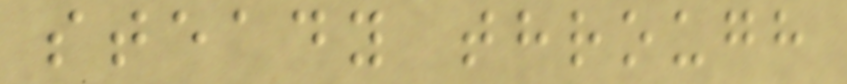steady through
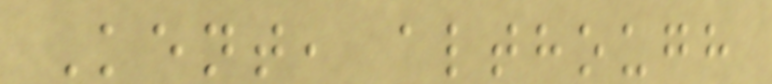Kent, although
